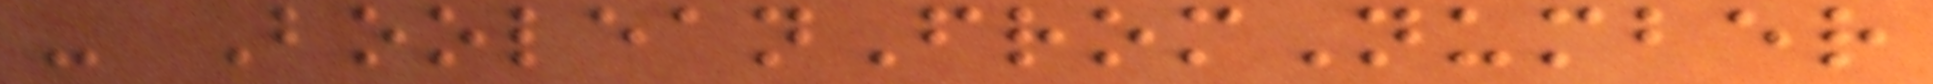- BooleanFromNumber
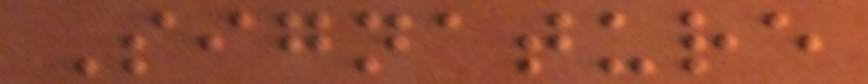Signature
